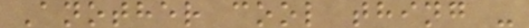Another cool thing -
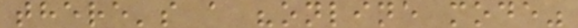there's a "online mode"
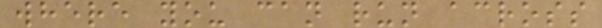where you can run across
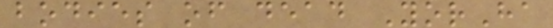bodies of dead YorHa
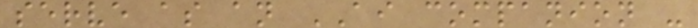serve as an AI companion -
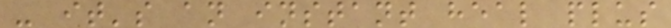- it's an instant heal plus
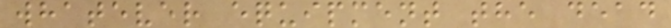whatever equipment the dead
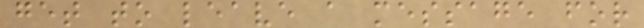get to leave a message for
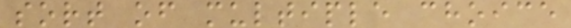sort of multiple choice
